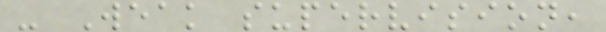- Weak supervision,
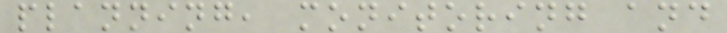planning, monitoring and
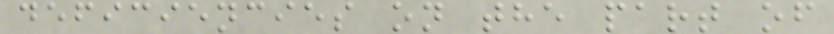deficiencies on the part of
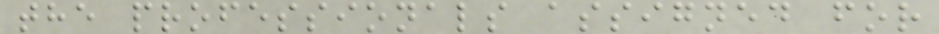the professionals assigned for
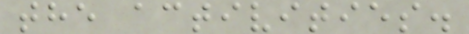the activities.
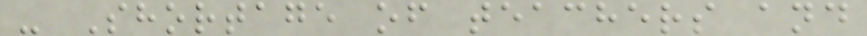- Shortage of teachers and
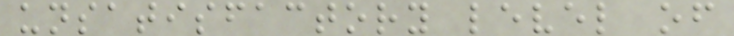unsatisfactory level of
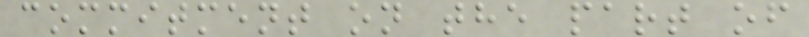commitment on the part of
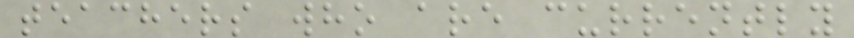teachers who are currently
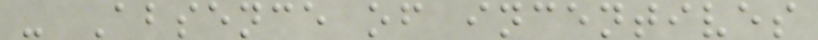- Absence of incentives
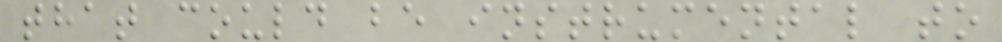that could be instrumental to
